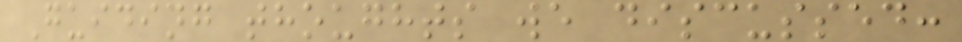Guiding thoughts we discussed:
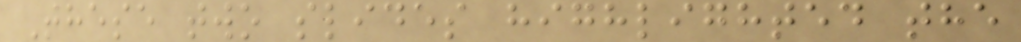These two slides highlighted the
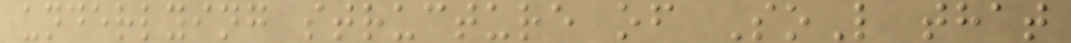underlying structure of SoL that
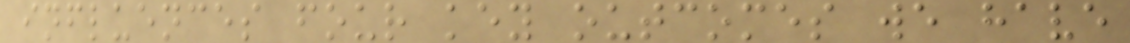influences four key outcomes we have
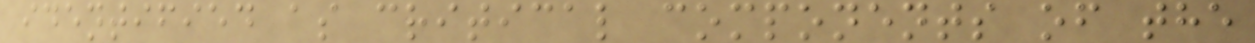identified as critical components of the
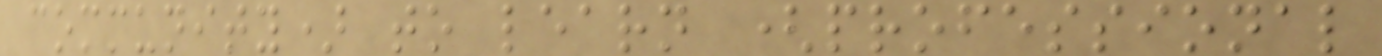community) to learn (professional
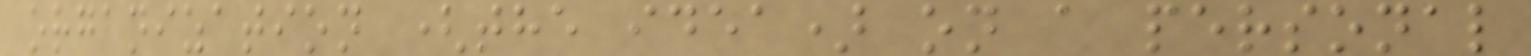organization (the idea) on a personal
